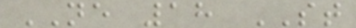NE 18 ST
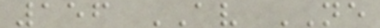156 AV NE
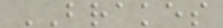BRAKES
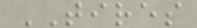TIRES
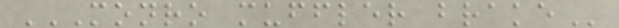MONRO MUFFLER BRAKE
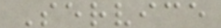Service
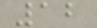12
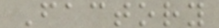Factory
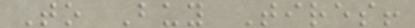To Buy Tires!
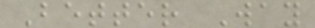Better Way
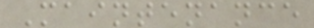Maintenance
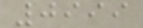0999
